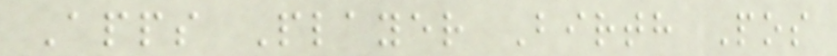Apps Player Birth Pos
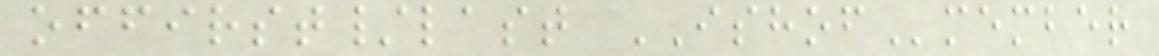offirst/last ISHOFmember
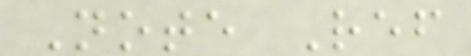Note Ref
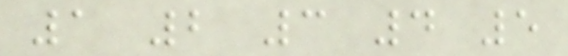1 2 3 4 5
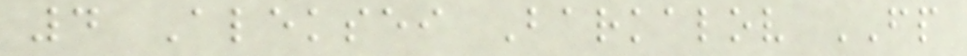4 Aleksei Barkalov FP
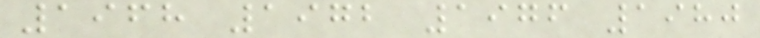1968 1972 1976 1980
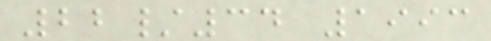22/34 1993
